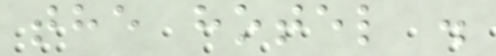the hotel .
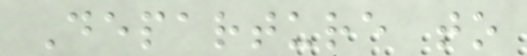Departure to
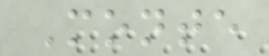Monte
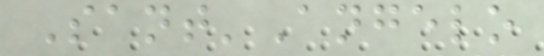Sant'Angelo
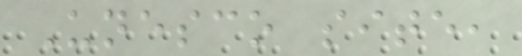Unesco site,
